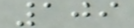109
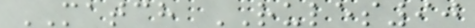MATCH RULES90
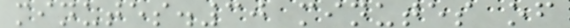minutes.30 minutes of
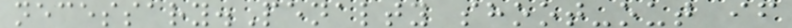necessary.Penalty shoot-out if
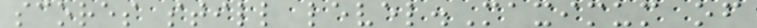scores still level.Maximum of
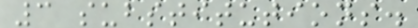3 substitutions.
